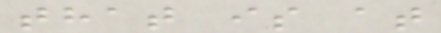that is at
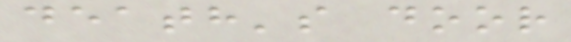death's door
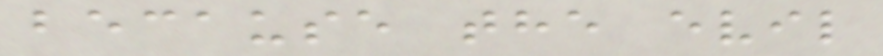because the evil
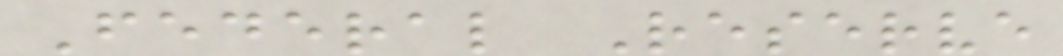Federal Reserve
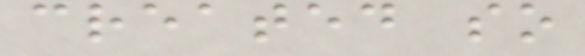created so
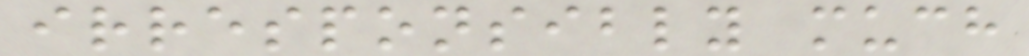irresponsibly much
